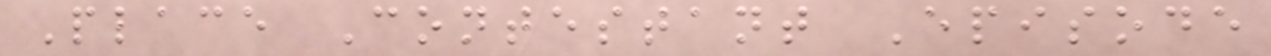Place Contestant Episode
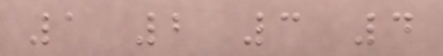1 2 3 4
